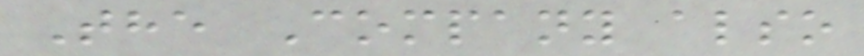The Company also
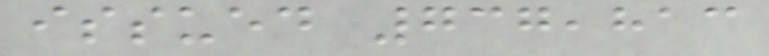issued 737,813
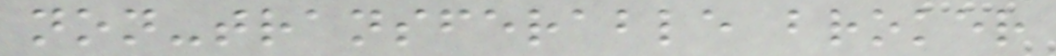non-transferable broker
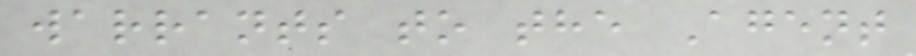warrants to the Agent
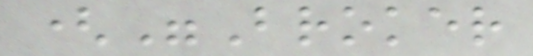("Broker
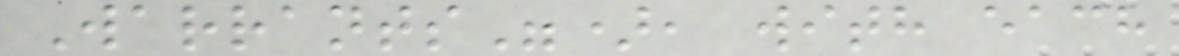Warrants"), with each
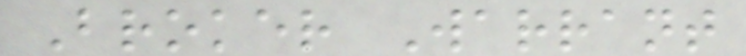Broker Warrant
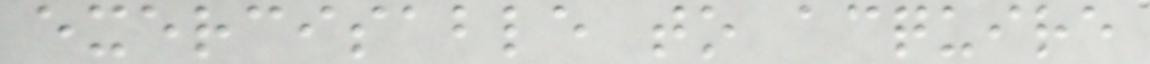exercisable to acquire
